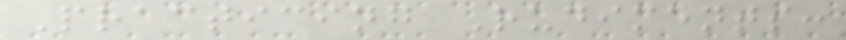Practicing Rudiments:
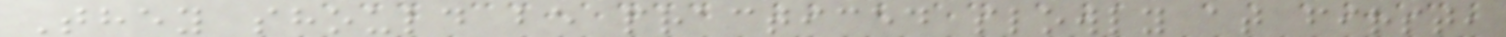They should be practiced slowly at first,
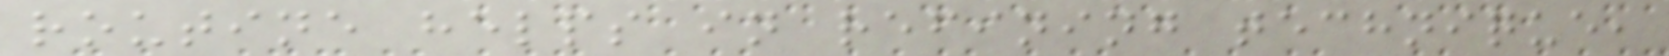routine helps in refining technique,
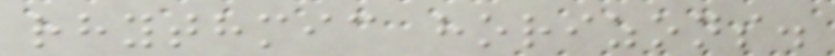rhythmic horizons.
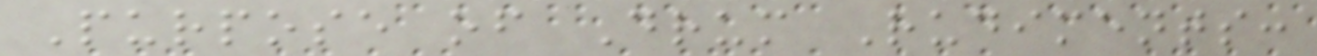Purpose of Drum Rudiments:
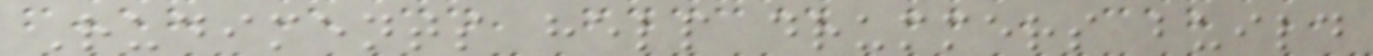Rudiments help drummers build
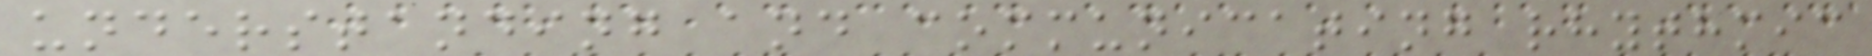understanding and communicating rhythmic
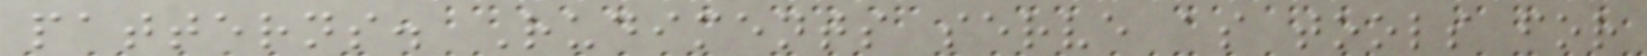patterns. Rudiments serve as tools for
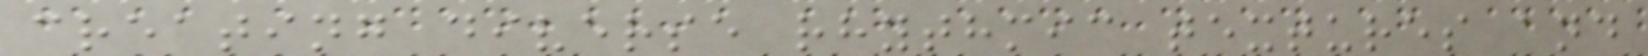creating diverse rhythmic textures and
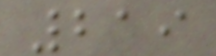219
